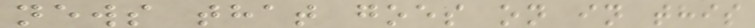news that goes on in this
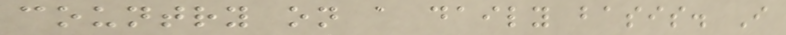country on a daily basis. I
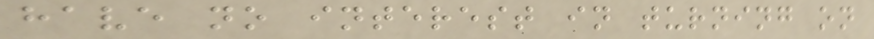have no interest in turning on
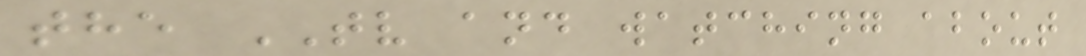the TV and watching about
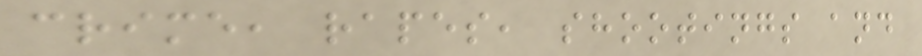crime, rapes, shootings and
